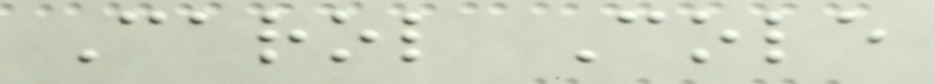Carol Cole
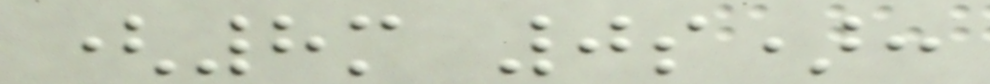(8m 0s):
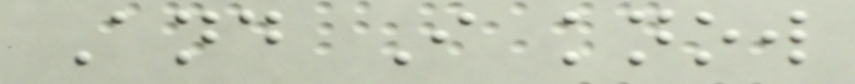And I know
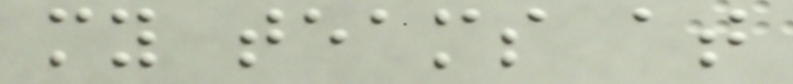my teams at
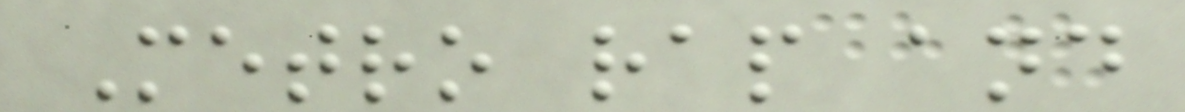Metro rap and
